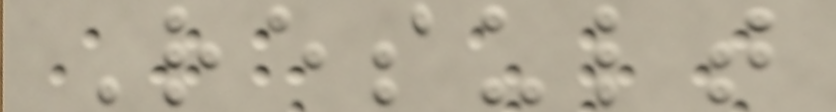Result
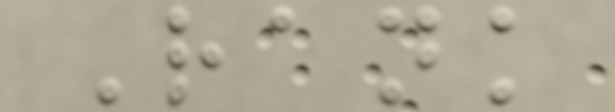Rank
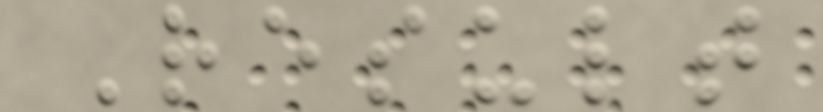Result
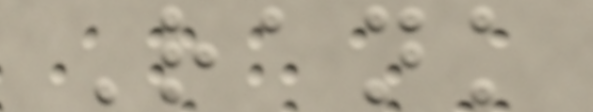Rank
